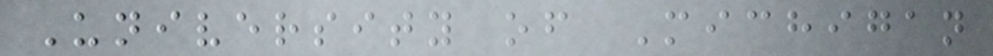University of Michigan
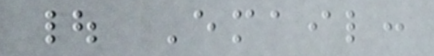| Email:
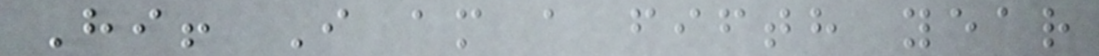Hi! I am a fifth year
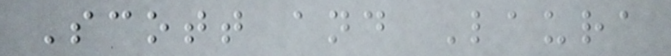Scott and Laura
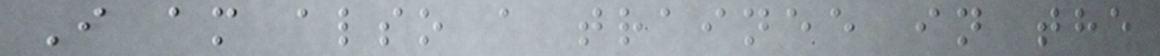I am also a trainee in the
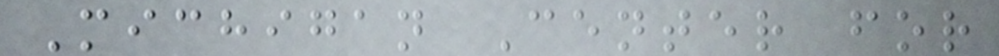Michigan Center for
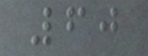60
